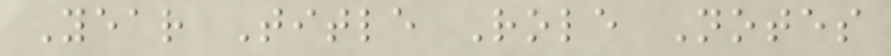Year Title Role Notes
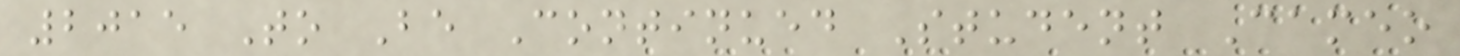2015 To Be Continued Student Cameo
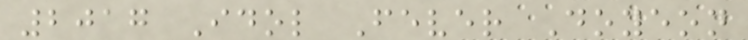2017 Idol Fever Doyeon
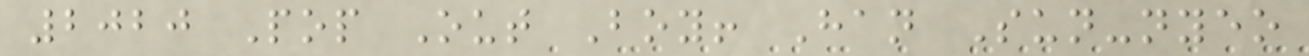2020 Pop Out Boy! Han Sun-nyeo
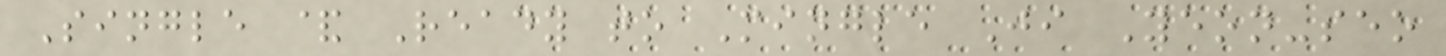Single & Ready to Mingle Ji Yeon-seo
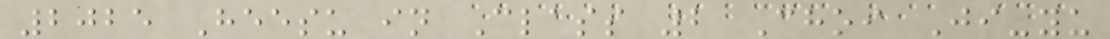2025 Heesu in Class 2 Choi Ji-yu
